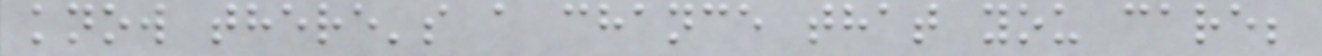know there's a chance that you care;
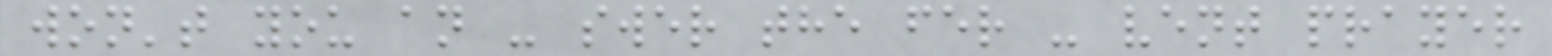won't you an - swer the fer - vent prayer
